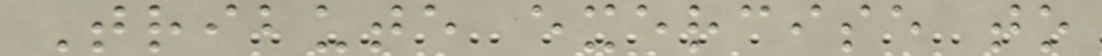Tribute exercise to
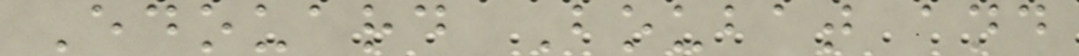Edouard Boubat and
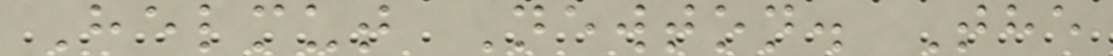Helmut Newton. The
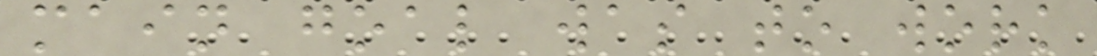main goal was to work
